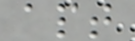apt
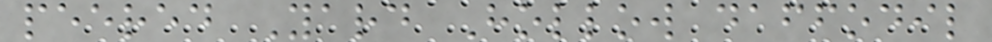peered Yard Hollow daffodil
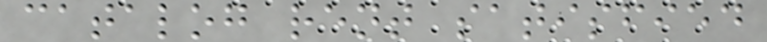catalog rent satisfied
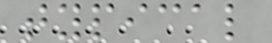typical
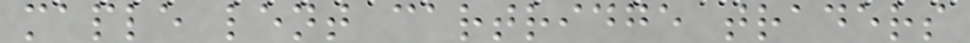maple lent cartridge traders
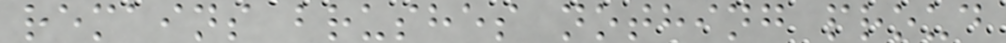remains brushes nothing proud
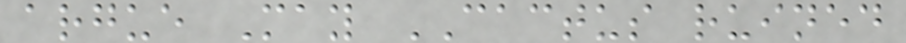argue May CACTUS ruined
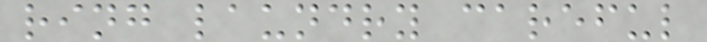ring laundry careful
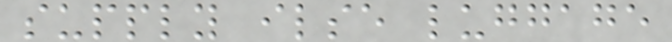supply ilse luggage
